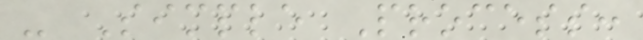- Simple Process:
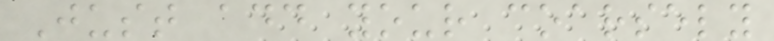Just add your coarsely
